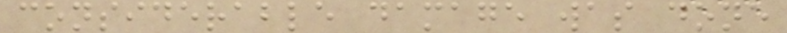considerable damage was done
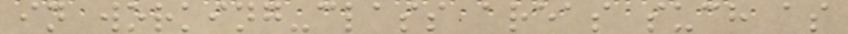in working-class areas such as
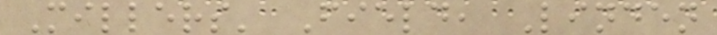Millers' Field, Linden
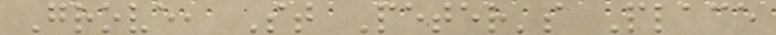Grove, St Peter's Place
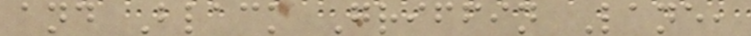and Black Griffin Lane,
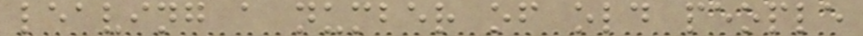leaving a number of old people
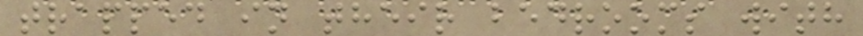trapped in their bedrooms with
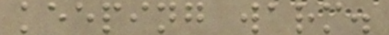keeping warm.
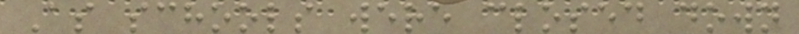As schools were closed down
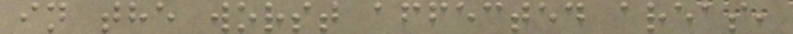in the worst affected areas,
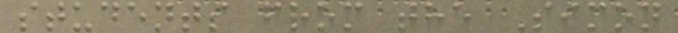students from the Simon
